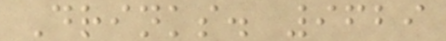Drinks. 9629
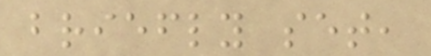briefly set,
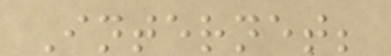Internet;
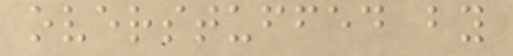overstuffed by
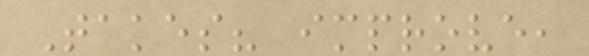Takes? improve,
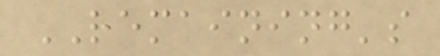REMAINING's
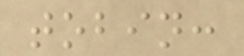tobin:
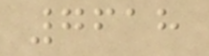7618
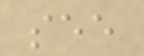see
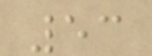53
